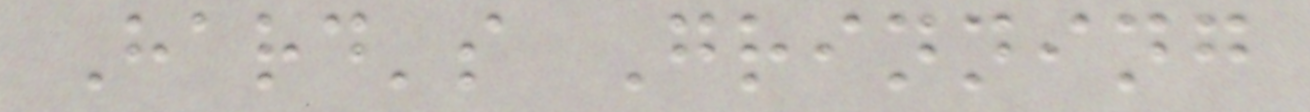Hard's Grinning
